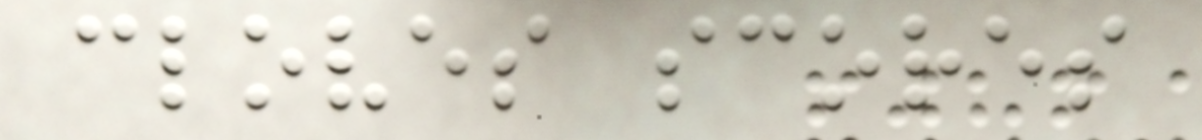cloves scores
